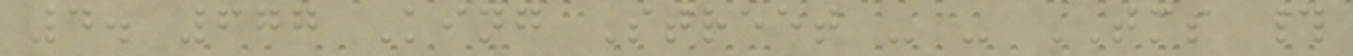4. 677 King Street - - TMS #
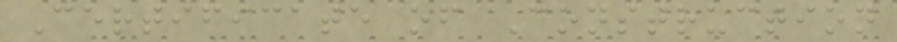Certificate of Construction
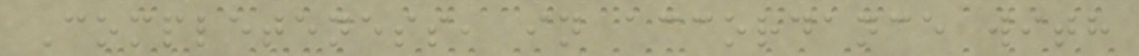Completeness, in accordance with
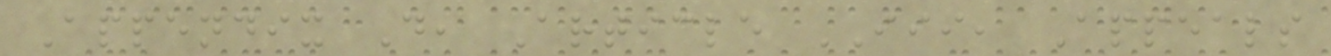Appendix D, Article III, Appeals
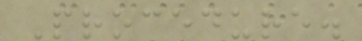Procedure.
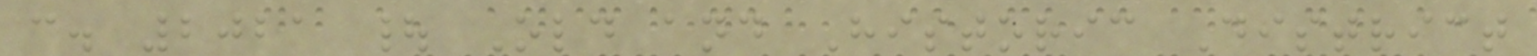c. 2021 | Old and Historic District
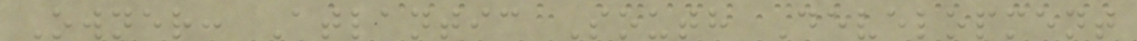Owner: Atlantic South Development
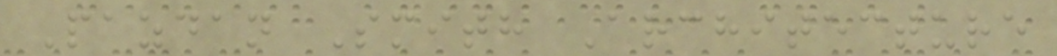Pazdan Smith Architecture
